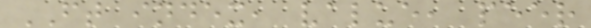FT index, value, peer
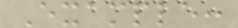Example:
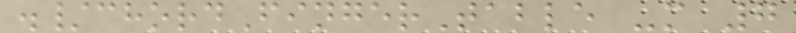./chordFingerTable -m 7
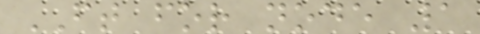FT for node 1
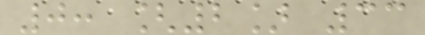0: [2] 33
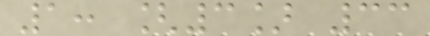1: [3] 33
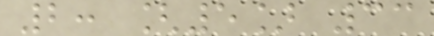2: [5] 33
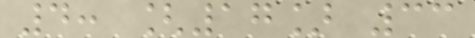4: [17] 33
